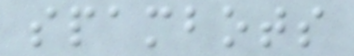spambots
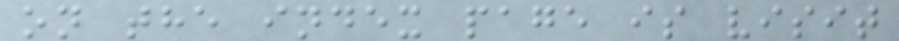on the index page is visit
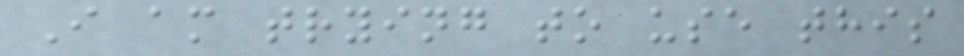I am trying to use this
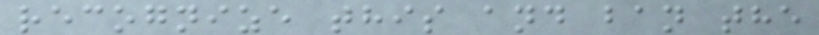recognize this and ban the
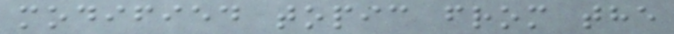modified topic from the
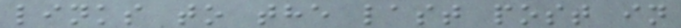links to the last post in
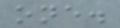one.
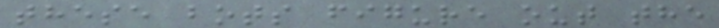these bots figure out the
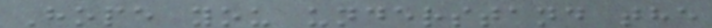Hope you understand the
